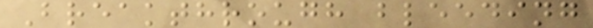Breakthrough bleeding
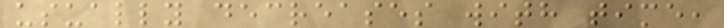usually decreases with time,
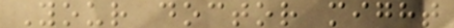Your doctor might
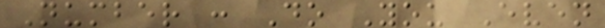Number : Do You Even
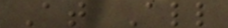At All
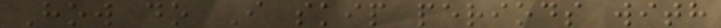How do I skip periods with
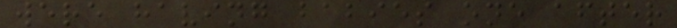were having babies one after
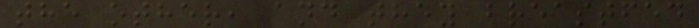the other, and they breastfed
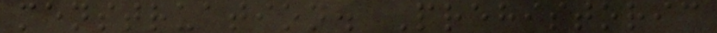menstruation. Prehistoric
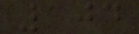104
